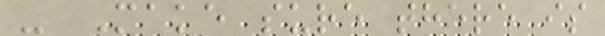- Make sure there is
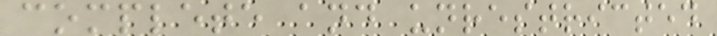complete and unrestricted
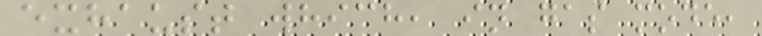exhaust which, in gas mode,
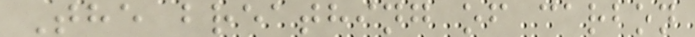The breathing of carbon
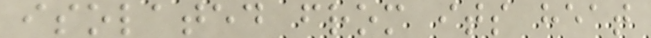isolated from its heat
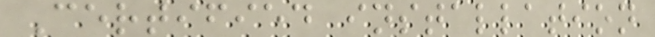Certified installation
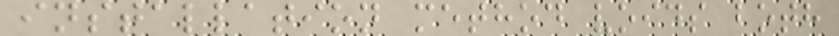installation method voids both
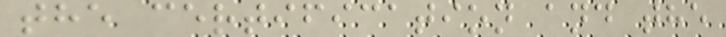the certification and the
